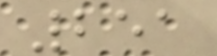251
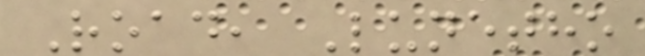Road, Lunetho
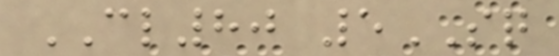CL80 5SQ
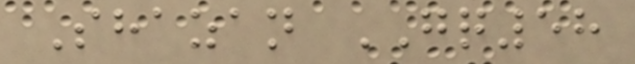Shazan GQ58
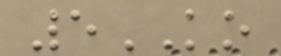5KO
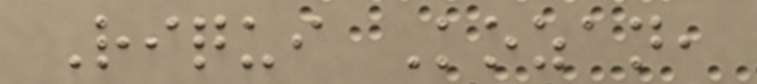Riqui Kozan,
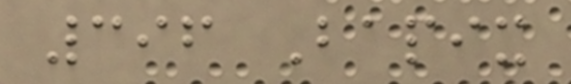396 Bapix
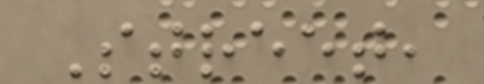Street,
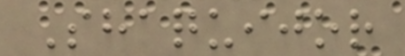Shaquijor
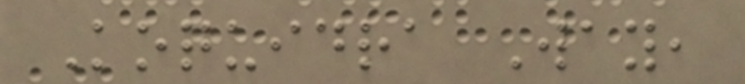Koquidra Way,
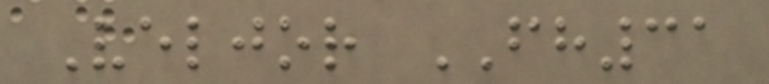Veljor FH31
